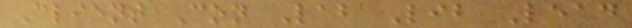Client Con Lab Lib Lead
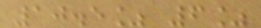10.5% 6%
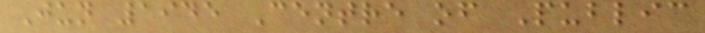Jun 1945 Centre of Public
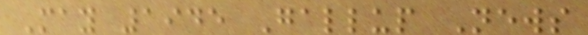May 1945 Gallup News
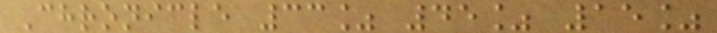Chronicle 33% 45% 15%
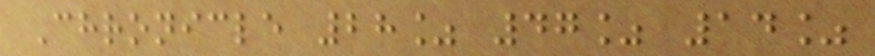Chronicle 28% 47% 14%
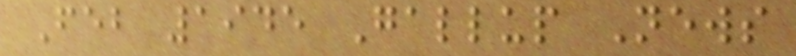Feb 1945 Gallup News
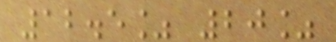12.5% 20%
